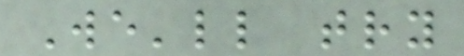We'll try
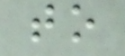to
